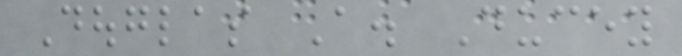Douglas A. Ducey
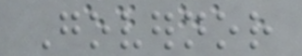Governor
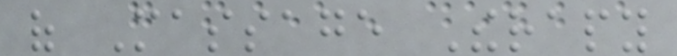of Massage Therapy
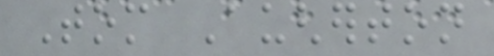Tom Augherton
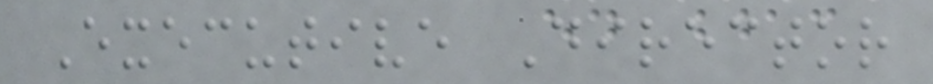Executive Director
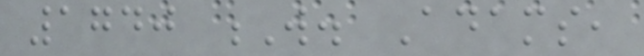1740 W. Adams,
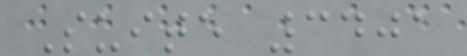Suite 3401
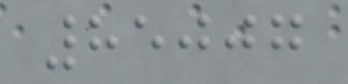85007
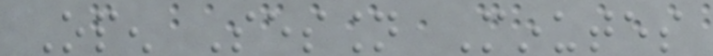Open Session Minutes
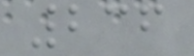236
